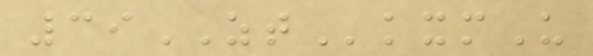39ZTkxmU
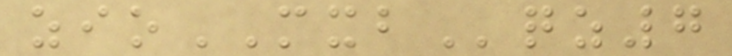zioMXBqz7
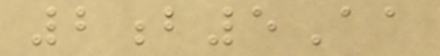2b5Aa
